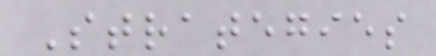Strategies
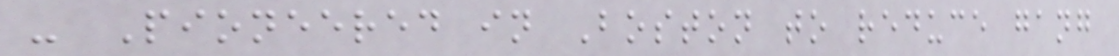- Pioneered in Boston to reduce gang
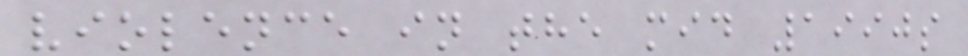violence in the mid 1990s
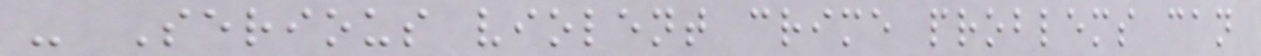- Serious violent crime problems can
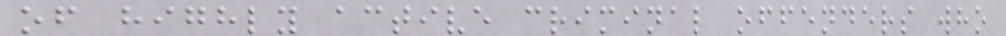of highly active criminal offenders who
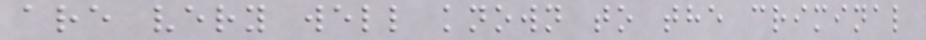are very well known to the criminal
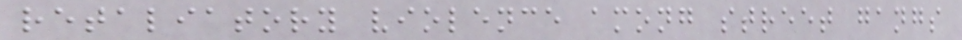retaliatory violence among street gangs
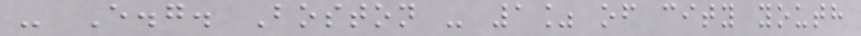- E.g. Boston - 1% of city youth
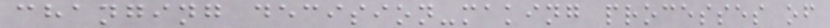changing decision-making processes of
